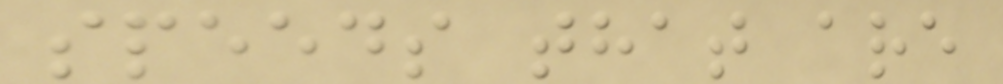speeds that are
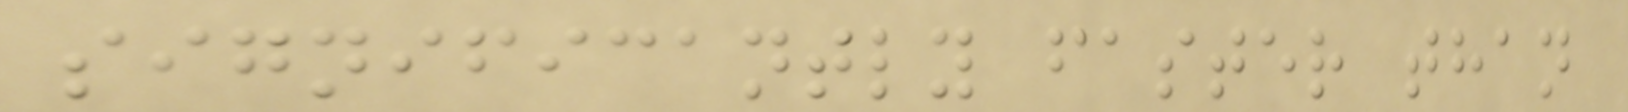significantly faster than
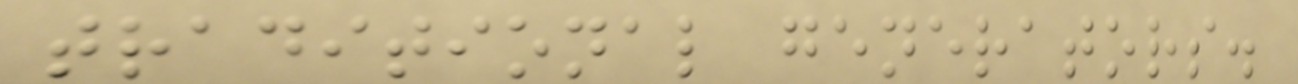traditional generators.
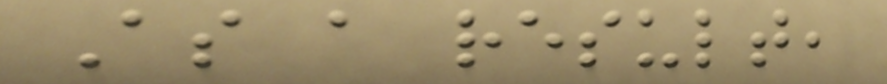As a result,
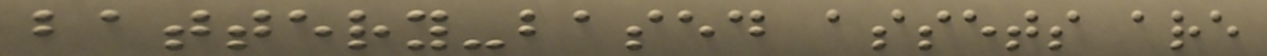battery-based assets are
